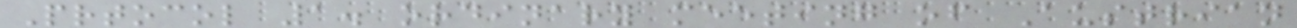Prtocol 1. ordinary meeting of Austrian
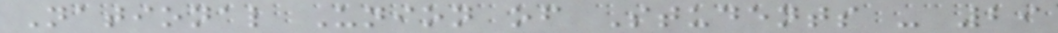National Union of Students - 29
